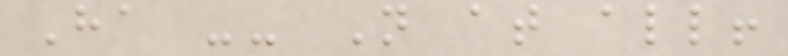Ha -- Not at all!
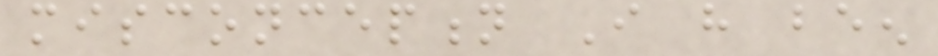misconception I have been
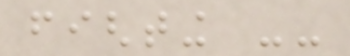fighting --
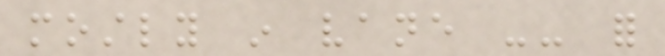mostly in vane -- for
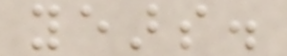years.
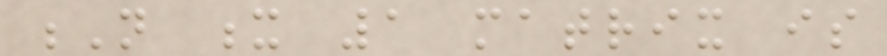N x 1 matrix is
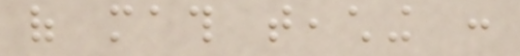of math teaching :
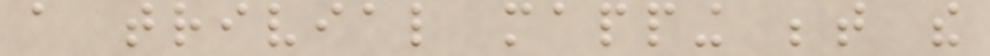a trivial mapping between the
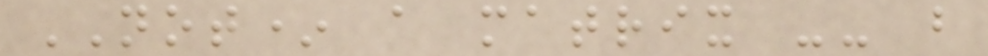NOT* a matrix -- but
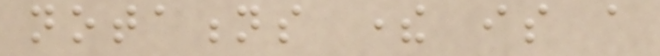notations there is a
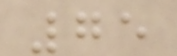75
